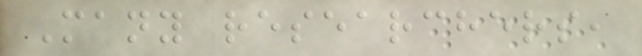Many researchers,
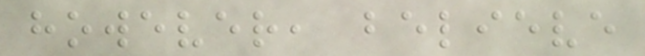however, believe
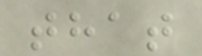that
